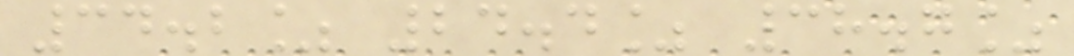34.2% 24.4% 38.7%
